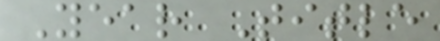Year Title
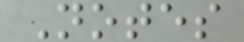Notes
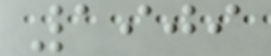1909
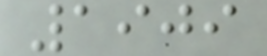1909
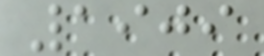1909
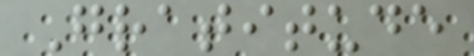Gratitude
